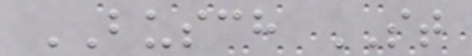BUSCH ST
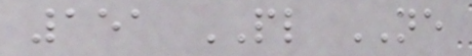151 PL NE
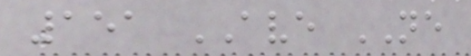151 AVE NE
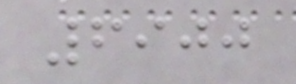6900
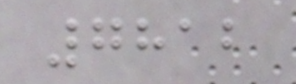7812
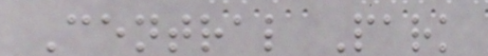Central Park
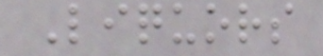Liquors
